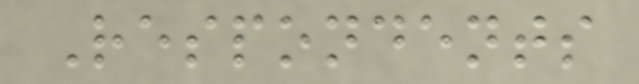Respondents
